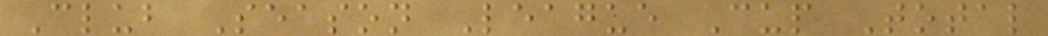Club Season League Cup Total
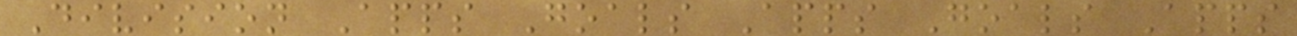Division Apps Goals Apps Goals Apps
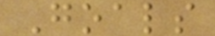Goals
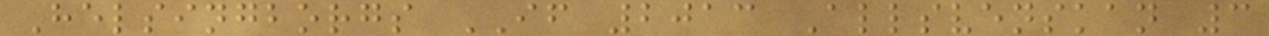Helsingborgs IF 2013 Allsvenskan 3
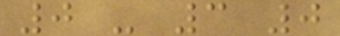0 - 3 0
